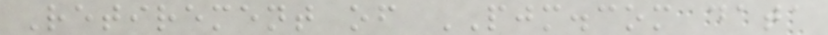Retirement of PJM.com data
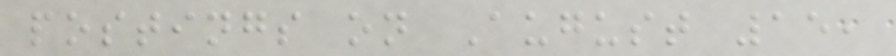postings on August 15,
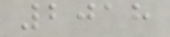2018
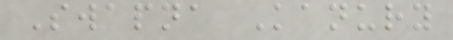Swapna Kanury
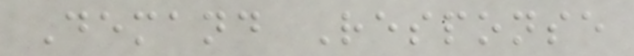Demand Response
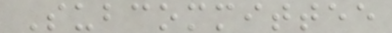Subcommittee
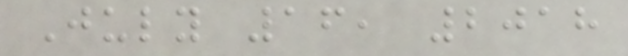July 16, 2018
